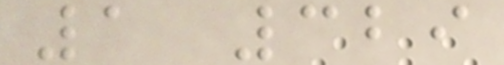1 329
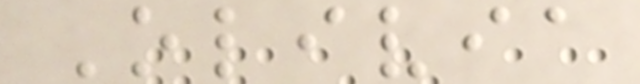Olivia
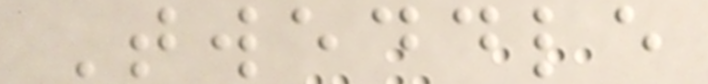Tweddle
